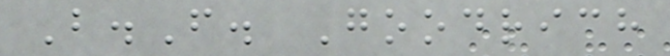B.F. Goodrich
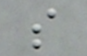s
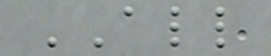ALL
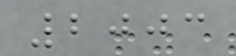2003
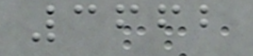3662
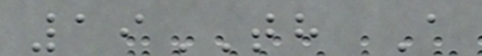19TH A
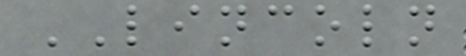LINCOLN
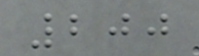200
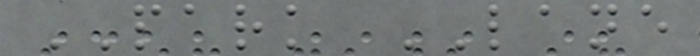PARK LANE
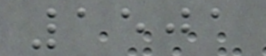1501
